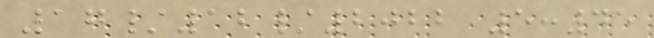17/12/2022 5:45
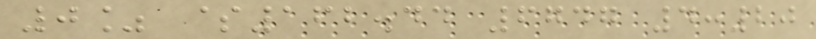0% $162.44 6747 4:20
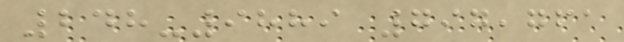248-9889 797,761
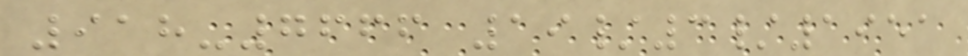918-7666 19/3/1951
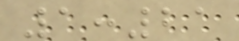1:21
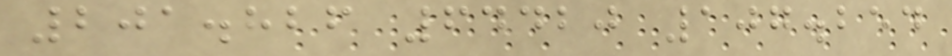201.826 64420 107.254
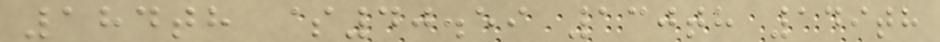184th $40.59 130th 149th
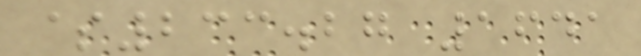$233.27 1641
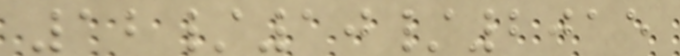12/10/2015
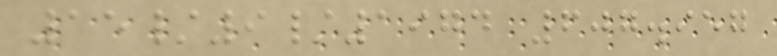15/9/1974 607.957
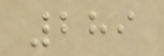289
